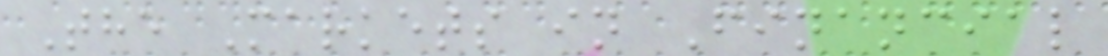The Markets in Financial
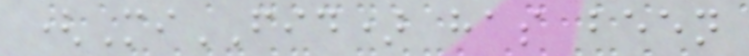(MiFID) has been
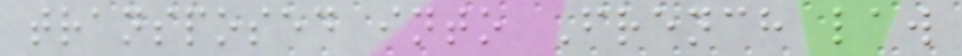transposed into French law
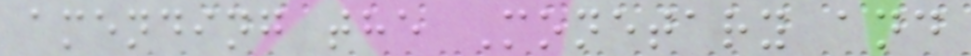amending the Monetary and
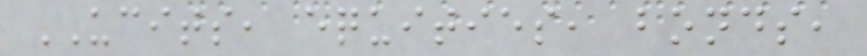UCITS, equities, bonds,
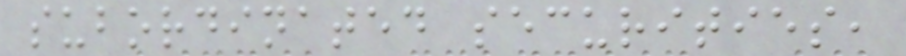subordinated securities,
